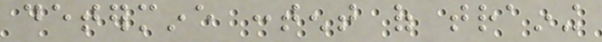determine content of training
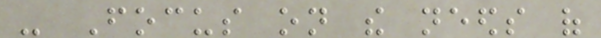- Focus on the needs of
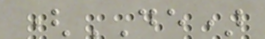(DE)
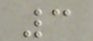3
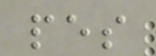pes
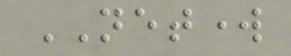NETWORK
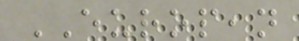EUROPEAN
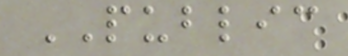PUBLIC
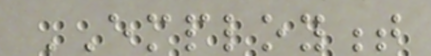EMPLOYMENT
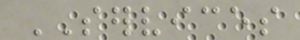SERVICES
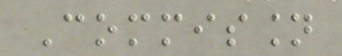Commission
